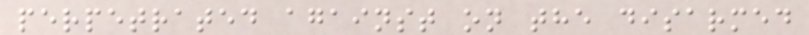perpetrated against on the disarmed
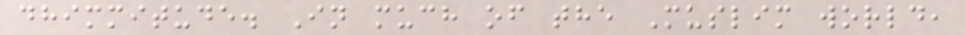dhimmitude. In much of the Muslim world,
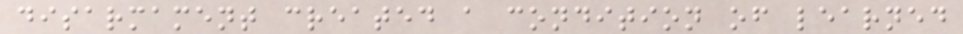disarmament created a condition of learned
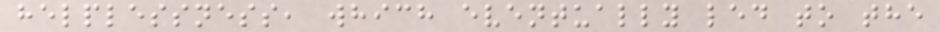helplessness, which eventually led to the
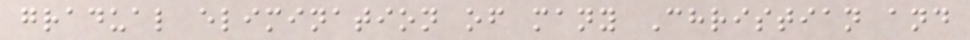gradual elimination of many Christian and
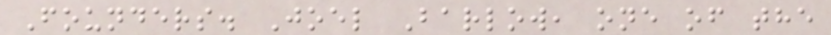Founders. Joel Barlow, one of the
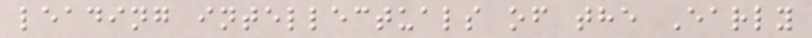leading intellectuals of the Early
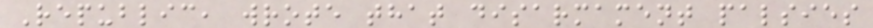Republic, wrote that disarmament palsies
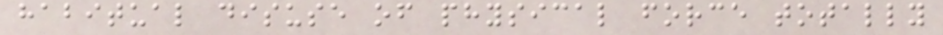habitual disuse of physical force totally
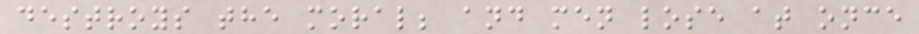destroys the moral; and men lose at once
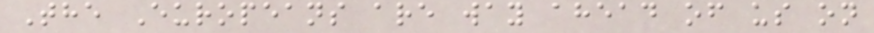The Europeans are way ahead of us on
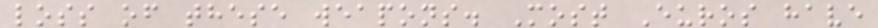loss of these weapons. Most Euros have
